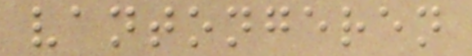vantongeren
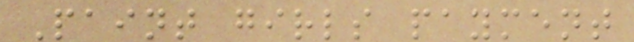Paint girls payment
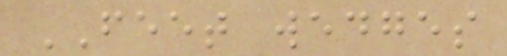FEET wedges
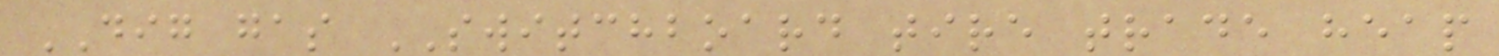DIG gas SWITCHBOARD tire trade heap
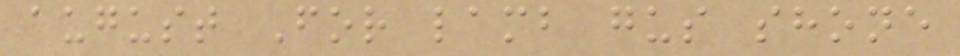august For lamb gus shone
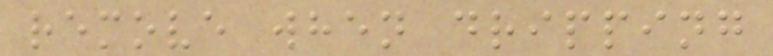remove when dripping
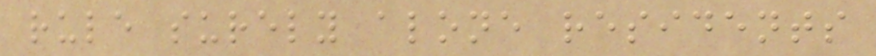rule surely alone residents
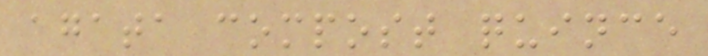agata compost quince
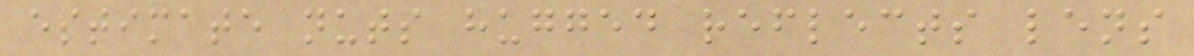estimate nuts hugged reflects lens
